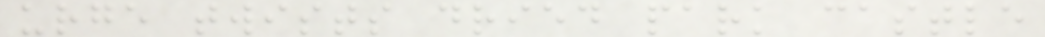urge twists dried park castle
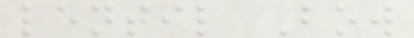lentil Bow
